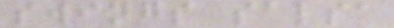swings salsa
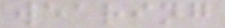wearing
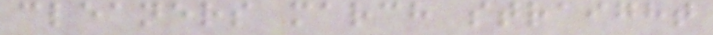cleaners march straight
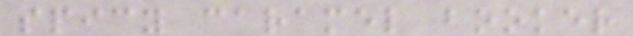spicy caramel booker
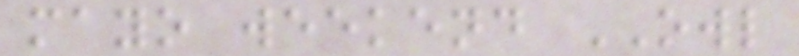mayo weekend OWL
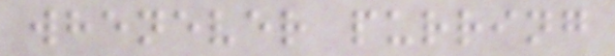whenever purring
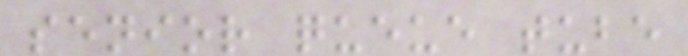senior queue tube
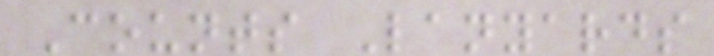Counts Lanyards
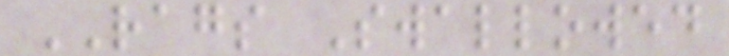RAGS Swallowed
